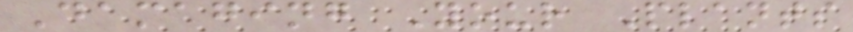Damaging Your Plants
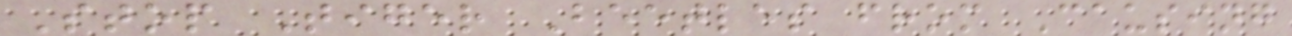Stop Tiger Beetles from Causing
